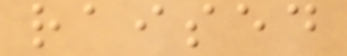raised
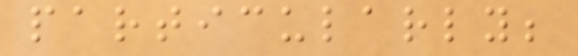particularly;
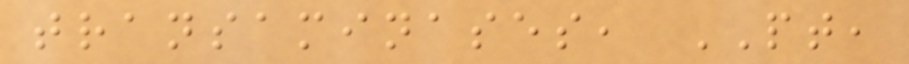transaminases, PT,
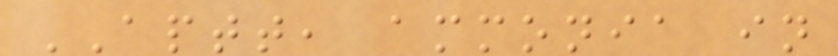APTT, ammonia in
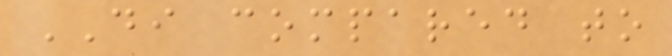DI compared to
